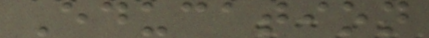Education
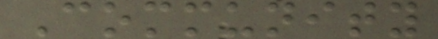Community
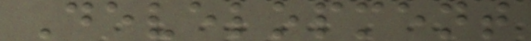Development
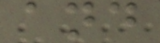and
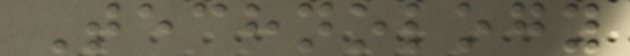Technology
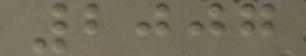2007
